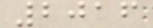2016
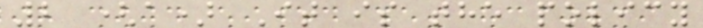2 (a) It is the policy
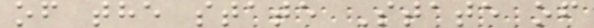of the state State of
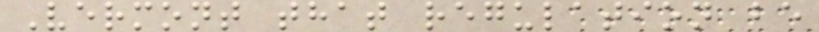Vermont that regulation be
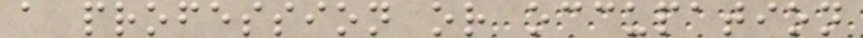a profession or occupation
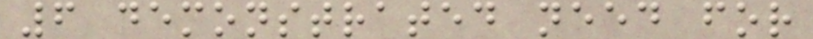6 demonstrated need for
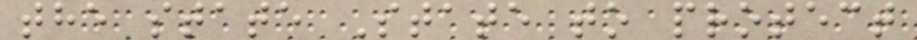the state State to protect
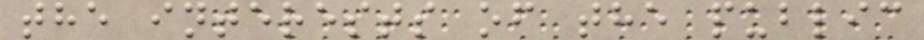the interests of the public
